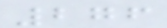276
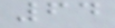64
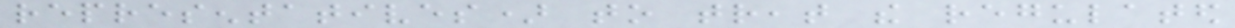representatives) to treat the regulated
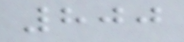800
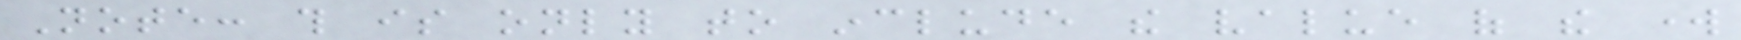Note: this is only to include the value of the work
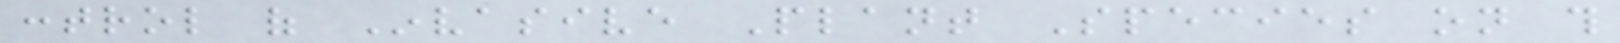control of Invasive Plant Species on this
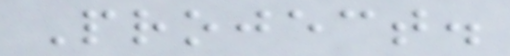Project.
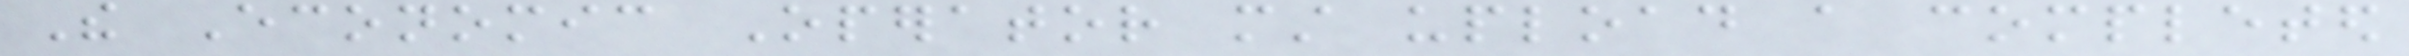The Economic Operator must upload a completed
